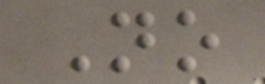No
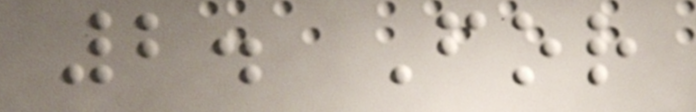2. For
